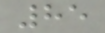85
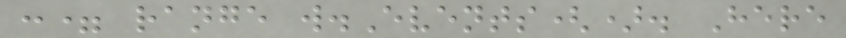:= range w.Events(). Here
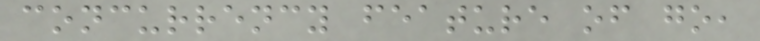concurrency feature of go,
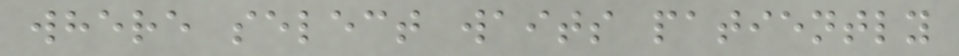where select waits patiently
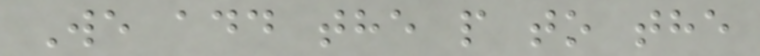We add the p to the
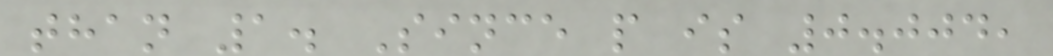than 1. Since p is 0.004,
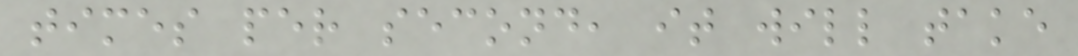times per second, it will take
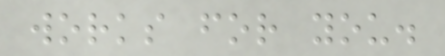works for you.
